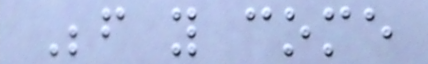Before you come
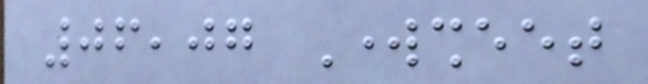06,07 Worksheet
